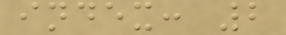index: 2
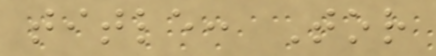title: Tor
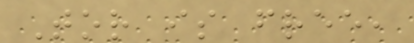Tor is free,
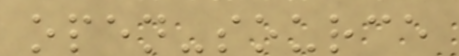open-source
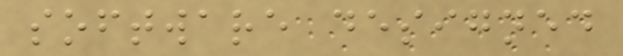software designed
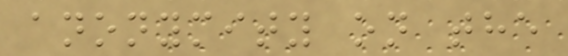anonymity on the
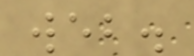web.
